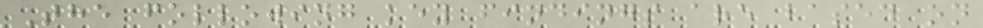The following key findings are based on
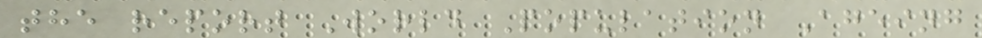the report World Population Ageing
